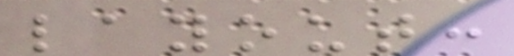layout:
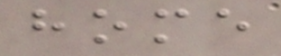home
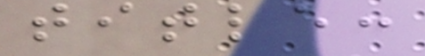title:
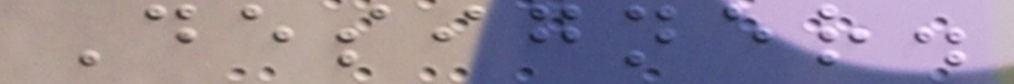Designer.
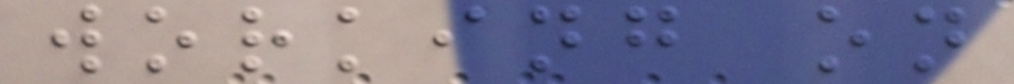working on
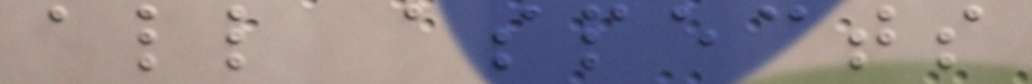all aspects
